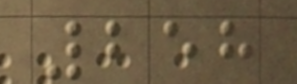258
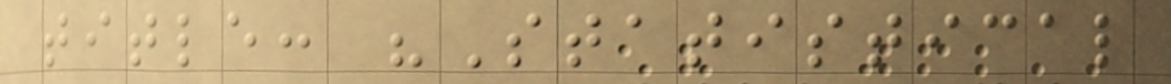title: "Statistical
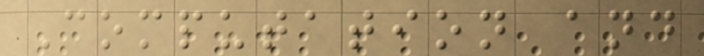Computation and
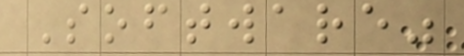Software"
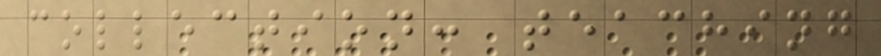collection: teaching
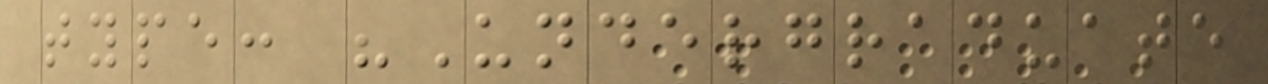type: "Undergraduate
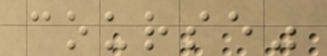course"
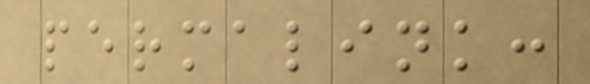permalink:
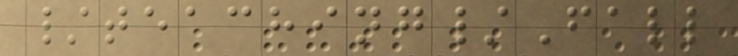/teaching/Fall
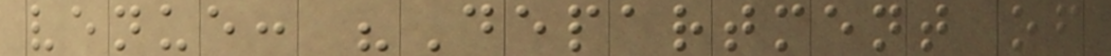venue: "Department of
